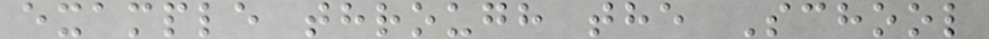example through the School
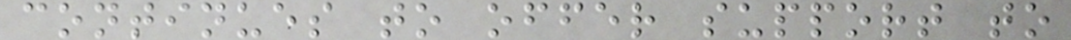continues to offer support to
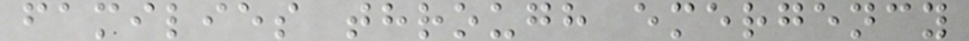families through emergency
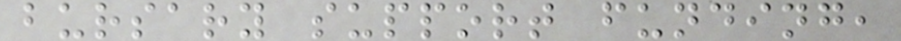bursary support funding,
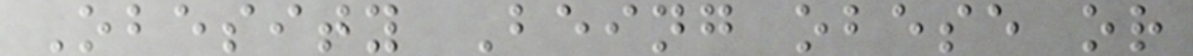Obesity Being obese or
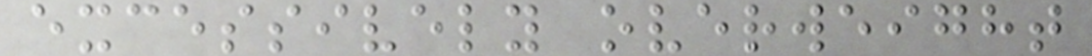excessively overweight
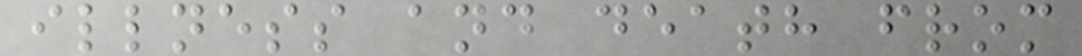illness and death from
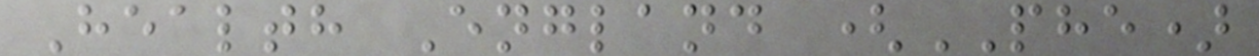Health England (PHE)
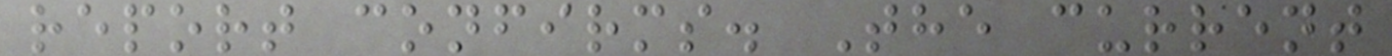report confirms. The current
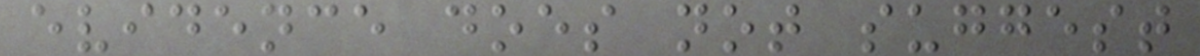evidence does not suggest
